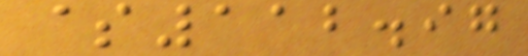$112.97
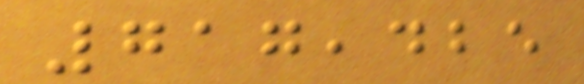717,425
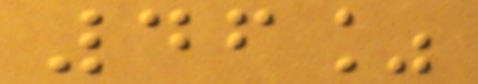46%
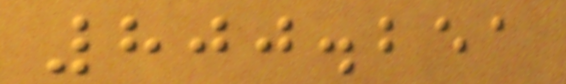800.251
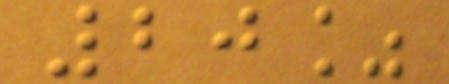20%
